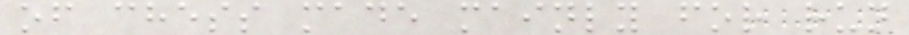of chess made mainly for run
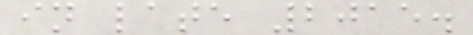in late 2015.
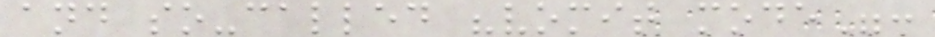and so-called "vomit mode":
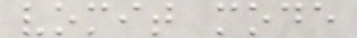vomit mode
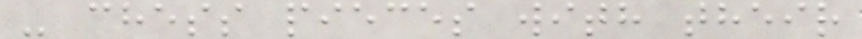- chess pieces with their
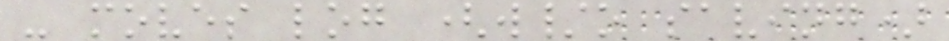- moves log (w/o saving)
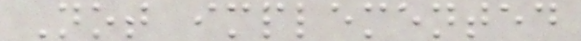Not implemented
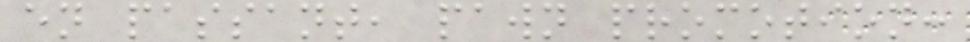en passant, pawn promotion:
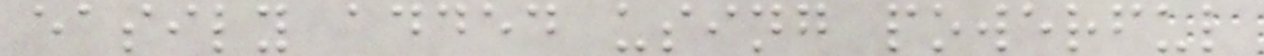easily added using powerful
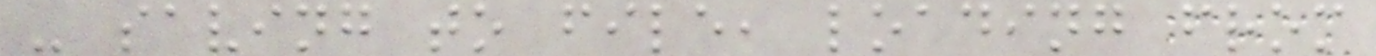- saving to file, loading from
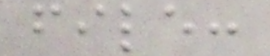file:
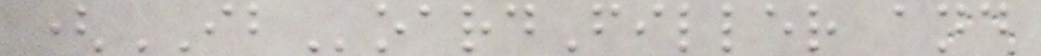(IBoardFiller and
